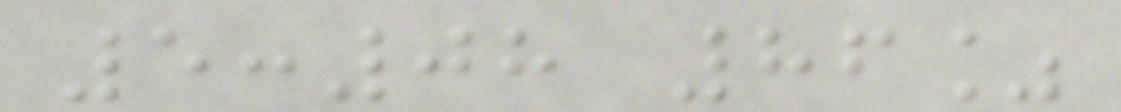5:08 86%
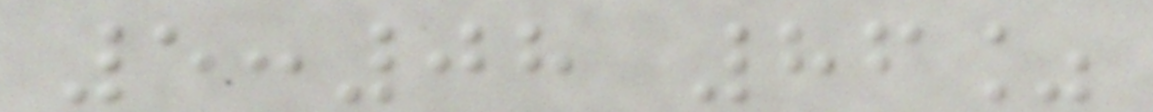5:08 86%
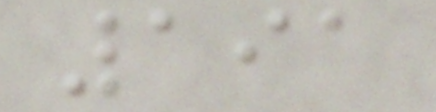191
